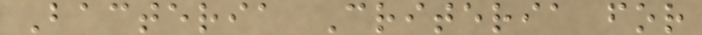Bacteria Criteria for
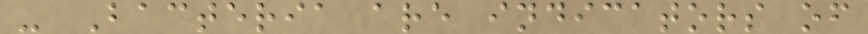- Bacteria are indicators of
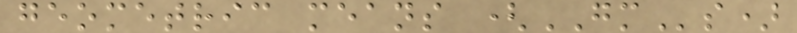geometric means (GMs)
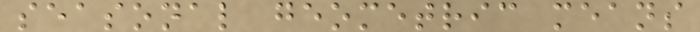seasonal geometric means
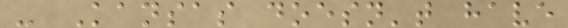- Kansas doesn't have
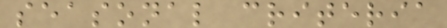seasonal criteria
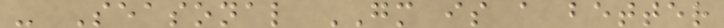- Seasonal GM is a better
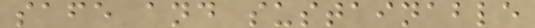safe and sustainable
